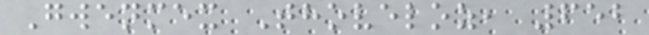Gwenmex Thoveloz, 652
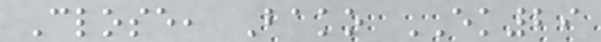Close, Bako EK29
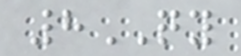8QY
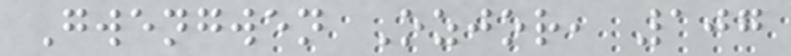Gwengwen Ozjor, 107
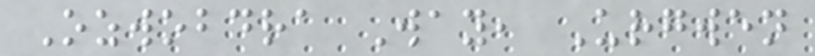Ozwobdra Way, Urgwen
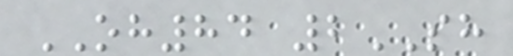OH84 2SH
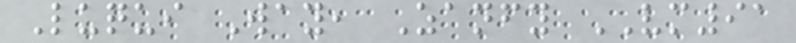Luqui Way, Zanfy VM91
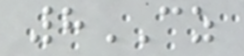8CZ
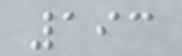193
